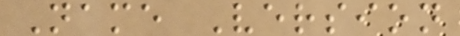Name Version
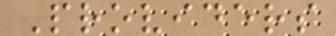Providers
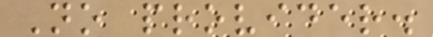No provider.
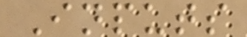Inputs
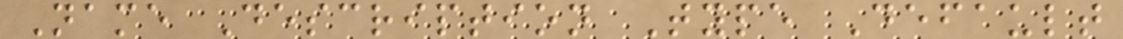Name Description Type Default
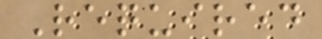Required
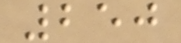250
